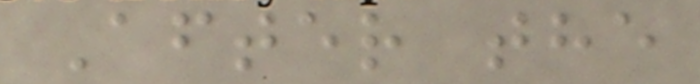After the
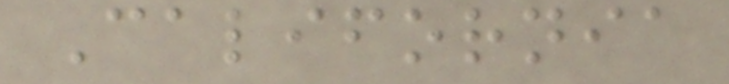California
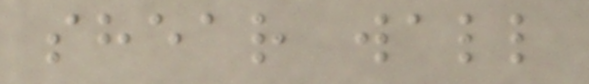shear wall
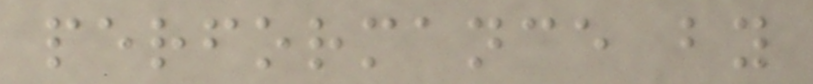performance by
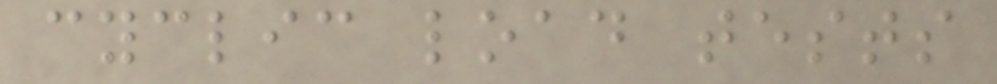cyclic load tests
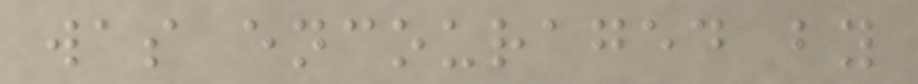was encouraged by
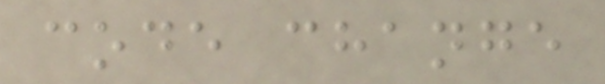code change
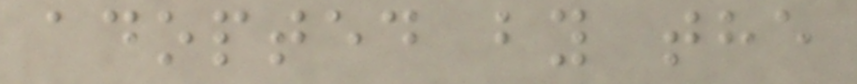adopted by the
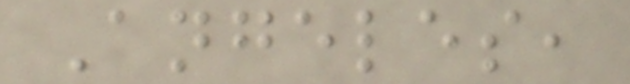Angeles,
